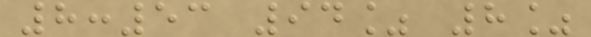8:53 94% 8%
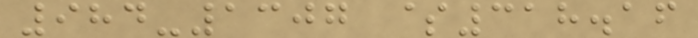984-1307 $318.16
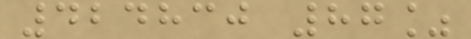424830 87%
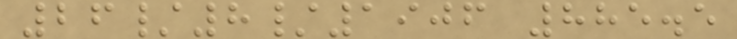26/8/1906 885.5
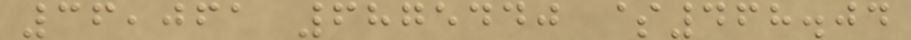36,061 6875440 $468.04
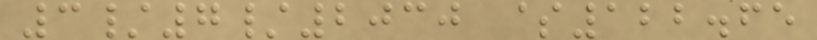3/7/2030 $122.65
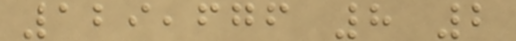129,676 8 2
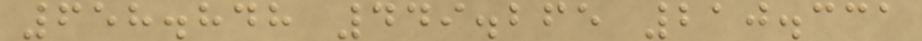658.848 449.265 210.331
